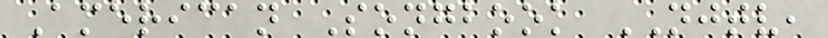American Songbook NJTV,
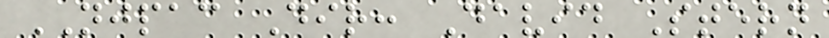NJPAC Dir: David Stern
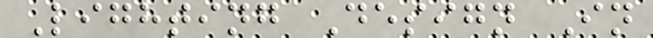Lighting Design In
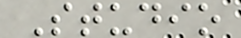Studio
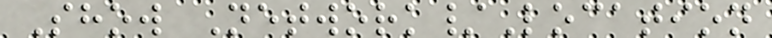Show Network/Location
